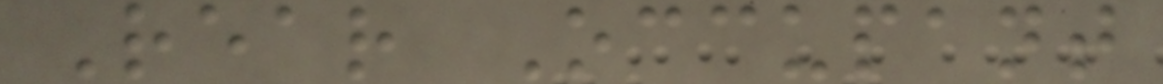Rear Occupant
